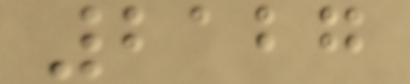2127
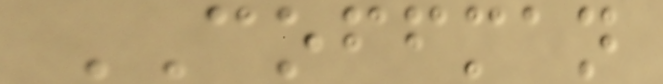COFFMAN
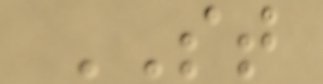ST
